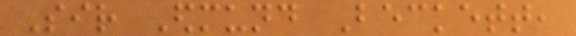Sir Edmund Beckett,
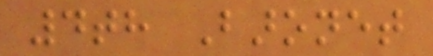4th Baronet
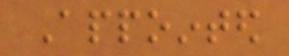Appointed
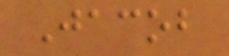Jacob
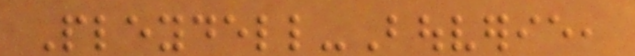Pleydell-Bouverie,
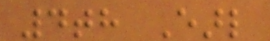4th Earl
